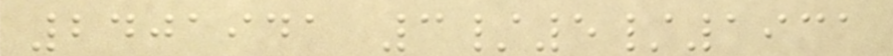2401941 3/5/1931
